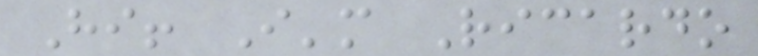Hi! I'm Ricardo
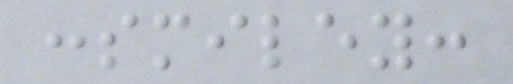:smiley:
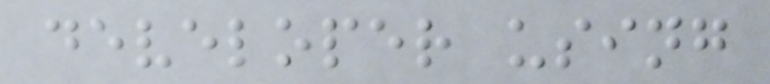developer using
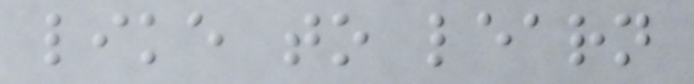like to learn
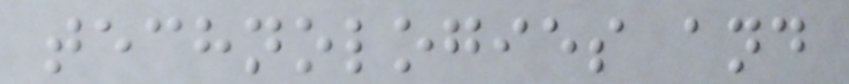technologies and
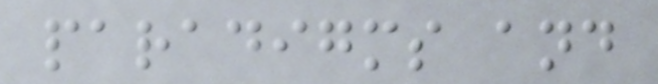paradigms and
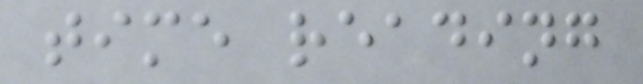time reading
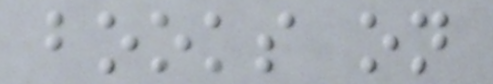books on
